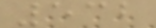532
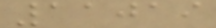11019
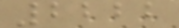2222
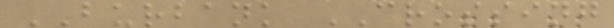BURBANK CROSSING
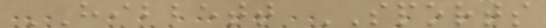HIBBETT SPORTS
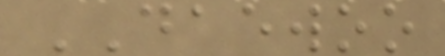DAEWOO
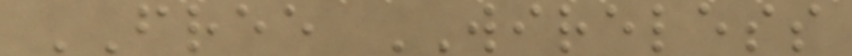FREE WIRELESS
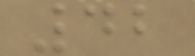42
